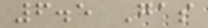6.5 Gas
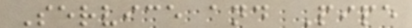Service and Pipe
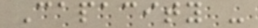Capacity -
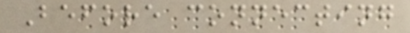Before connecting
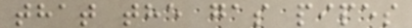that the gas pipes
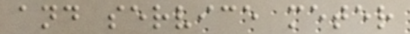and service meter
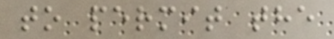to permit the
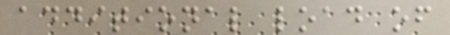additional load of
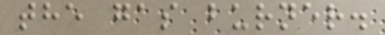the gas burner.
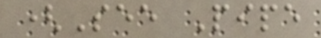(See Pipe
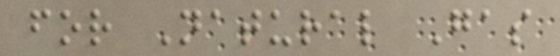for Natural Gas
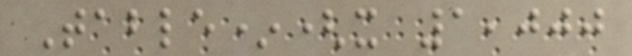Table*(x 1,000
